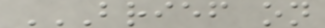BRIEF ON
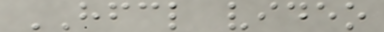HFCL video
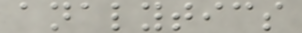analytics
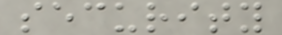security
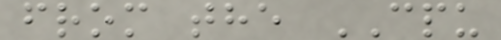from the CPU
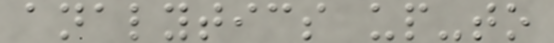analytics up-to
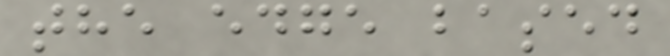the edge based
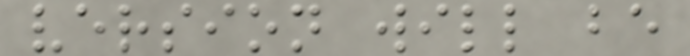version will be
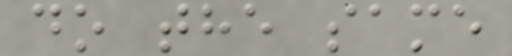do the same
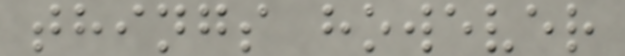things however
